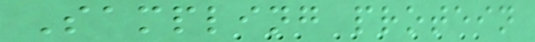Sampling protein
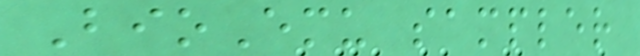BioEmu sampler
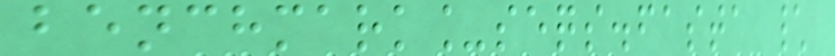benchmark_seqs.fasta \
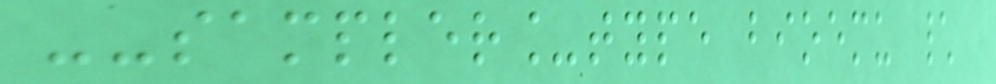--sampler_type bioemu \
